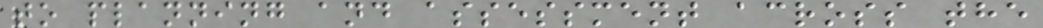to planning and assessment across the
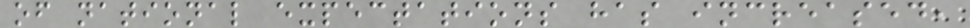of national expectations has increased,
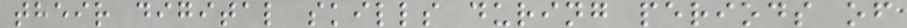their digital skills during periods of
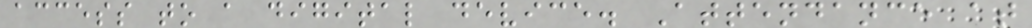access to a digital device. Attendance at
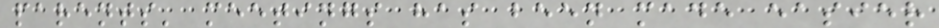parents' meetings has been made easier
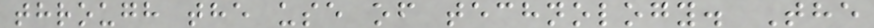through the use of technology. The
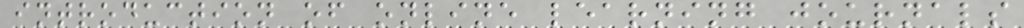introduction of online learning journals
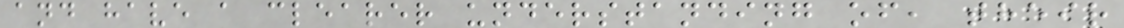and have a clearer understanding of, their
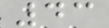43
